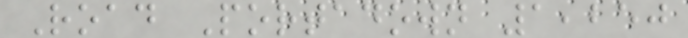Road Portadown 1,250
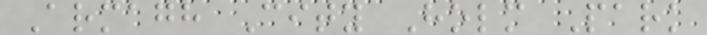Armagh City Holm Park
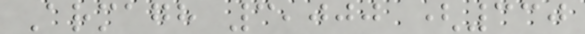Armagh 3,000 (330
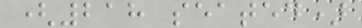(218 seated)
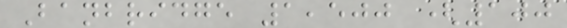Banbridge 1,500 (100
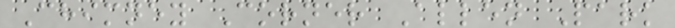Chimney Corner Allen Park
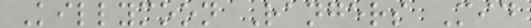Killymoon Rangers Mid
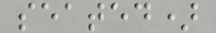seated)
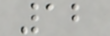12
